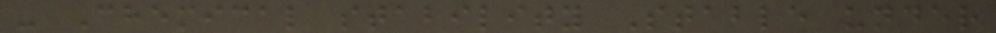- Chemical stability Stable under
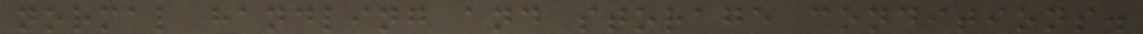normal handling and storage conditions.
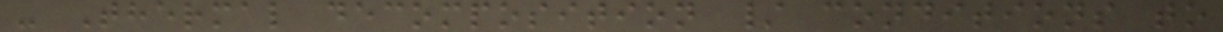- Thermal decomposition / conditions to
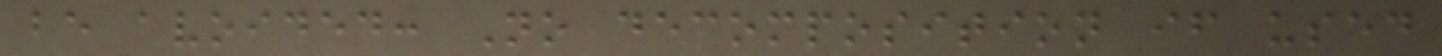be avoided: No decomposition if used
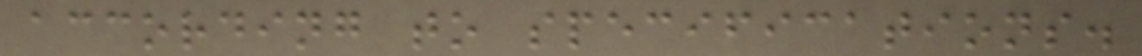according to specifications.
